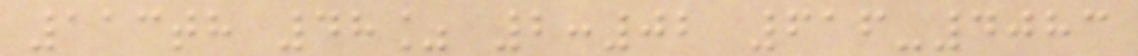113th 48% 2:02 616-4083
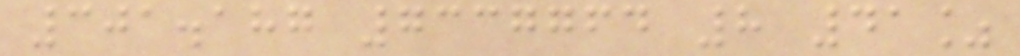301.187 7337764 8 41%
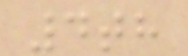4th
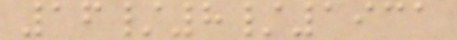16/8/1931
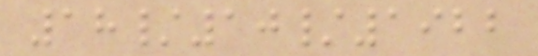18/10/1922
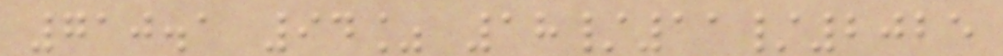710.1 94% 18/11/2025
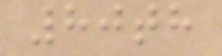80th
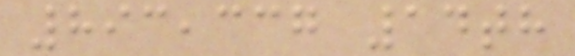893,337 14th
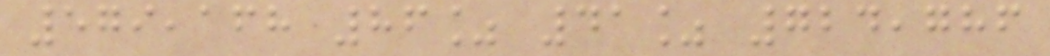579,168 86% 41% 724,786
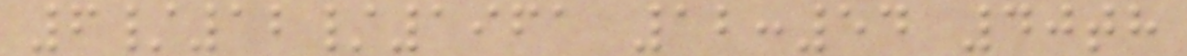6/12/1961 12:54 40th
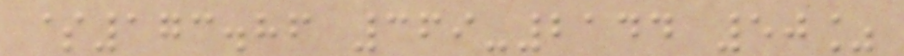$173.86 369-2144 50%
